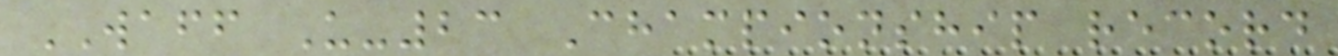WAFF U-23 Championship record
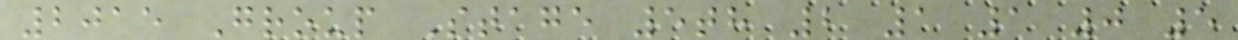2015 Group Stage 5th 2 1 1 0 5
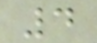4
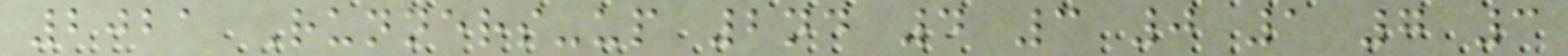2021 Runners-up 2nd 4 3 0 1 7 3
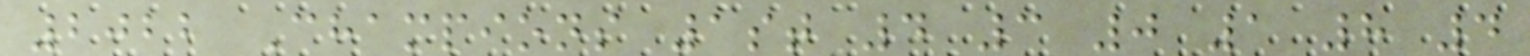2022 Champions 1st 4 3 0 1 8 4
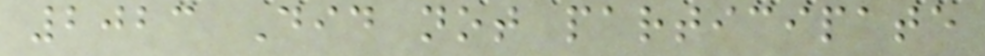2023 Did not participate
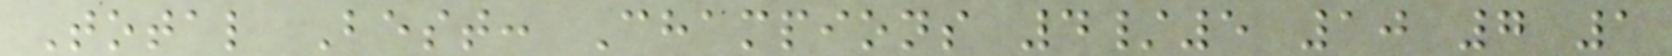Total Best: Champions 4/5 10 7 1
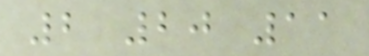2 20 11
